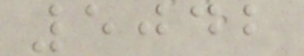5042
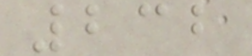232
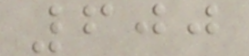600
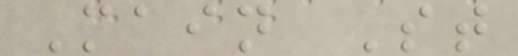Main St
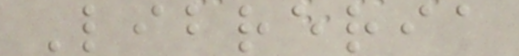Libreria
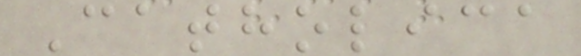Catholica
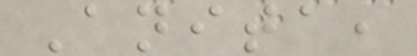Anita,
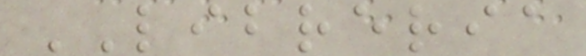LIBRERIA
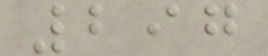297
